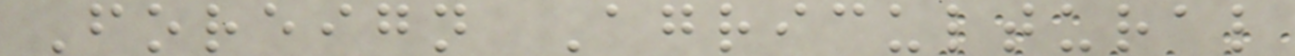Foreign Agricultural
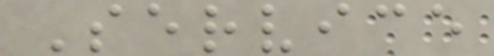Service
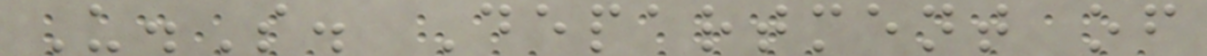U.S. Department of
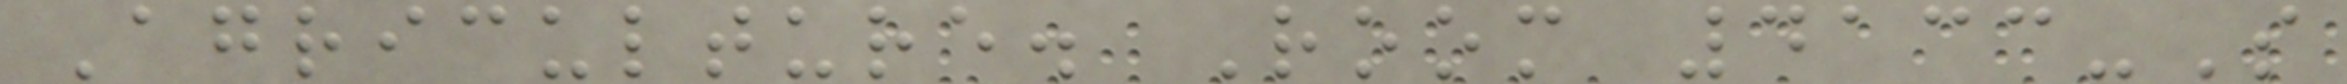Agriculture. Room 4133-S
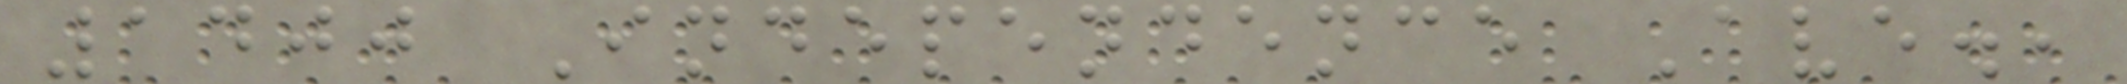1400 Independence Ave.,
